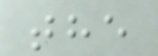the
